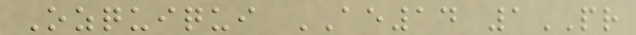Ozquiqui AE14 1PR
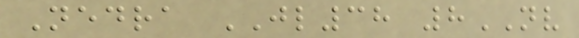Nedra JL38 8NV
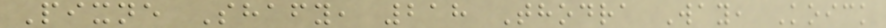Pixne Shafy, 218 Thodra Way, Koick
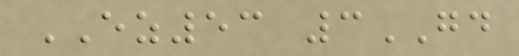EZ53 3GD
